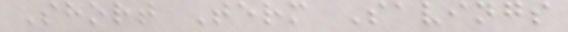Short Term Savings
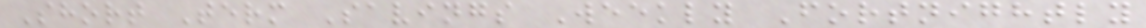Short Term Savings Weekly Fortnightly
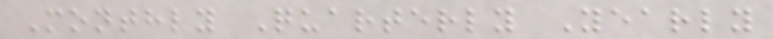Monthly Quarterly Yearly
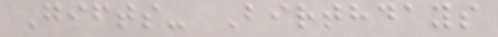Gifts- Birthdays
